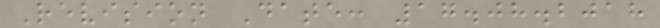Revision Date: 17.08.2018
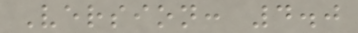Version: 4.0
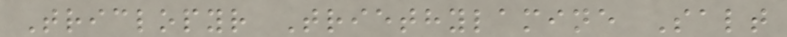Triclopyr Triethylamine Salt
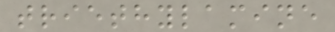triethylamine
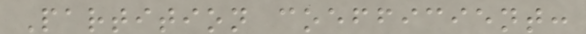Partition coefficient:
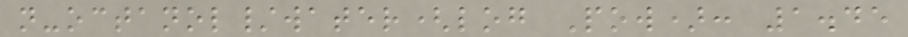n-octanol/water(log Pow): 1.45
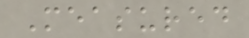Measured
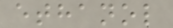ethanol
